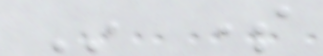In some
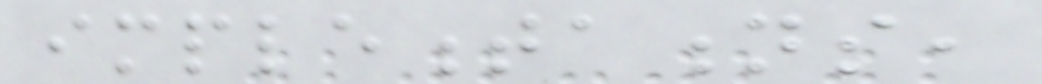implementations,
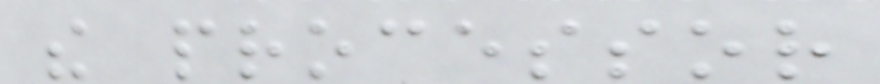the processor
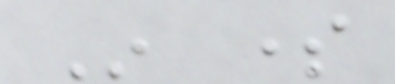In some
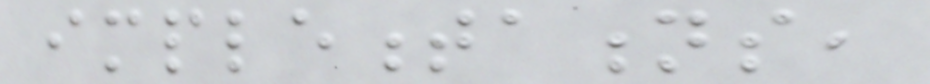implementations,
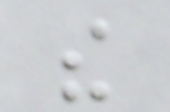the
